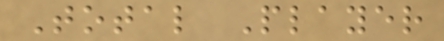Total Player
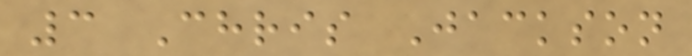3 Chris Jackson
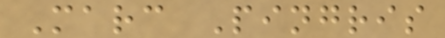Marc Pingris
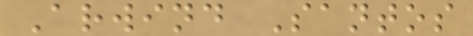Arwind Santos
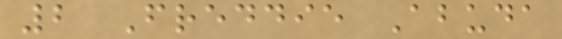2 Freddie Abuda
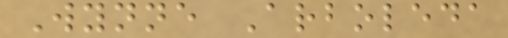Wynne Arboleda
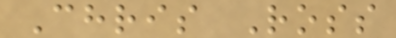Chris Ross
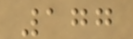177
